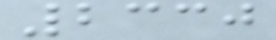2330
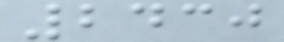2430
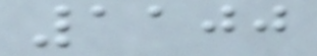1100
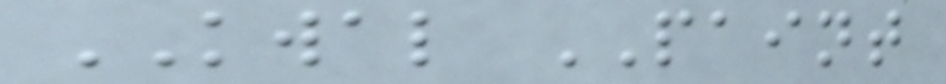KWAL PAINT
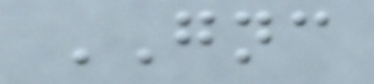GNC
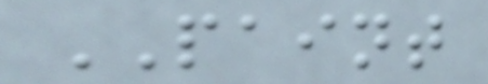PAINT
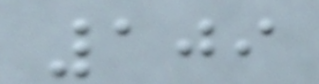109
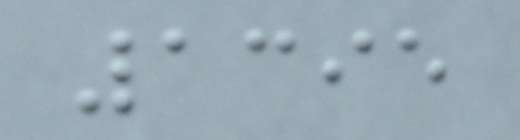1395
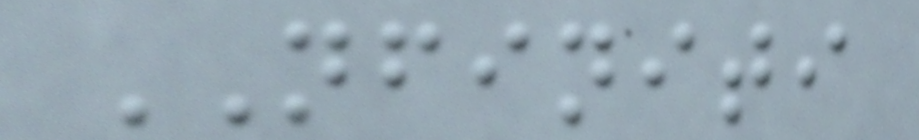NFINITI
